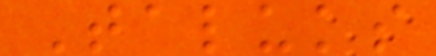Taluks
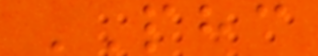PHC
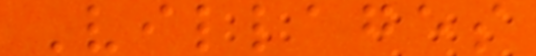Villages
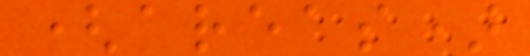(areas)
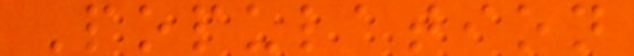Population
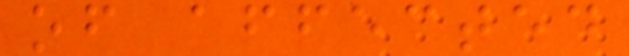of affected
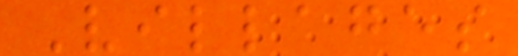Villages
